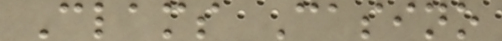Clams Casino
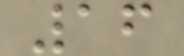16
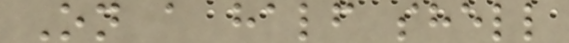On a half shell
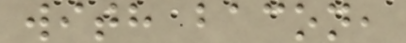with bacon,
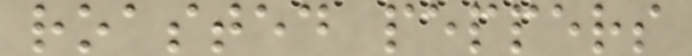roasted peppers
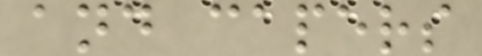and capers
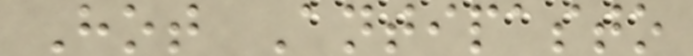Hot Antipasto
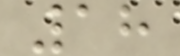18
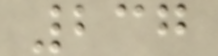237
